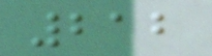212
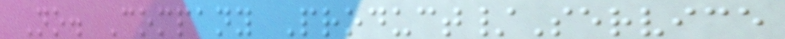No. Company Product/Service
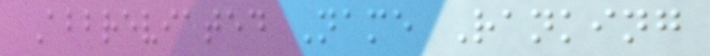Abbreviated Name Ranking
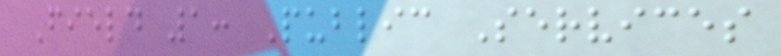Field 1: Public Services
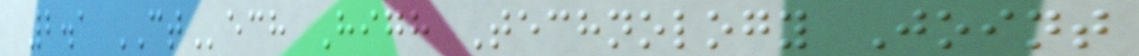2.1 CTech High Technology Joint
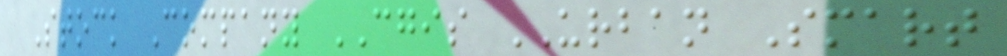Stock Company CGIS URBAN Smart
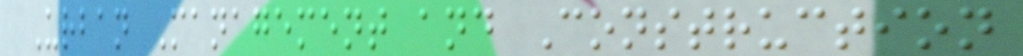Urban Management and Construction
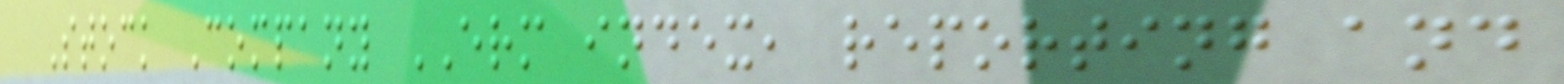Stock Company ERM index, reporting and
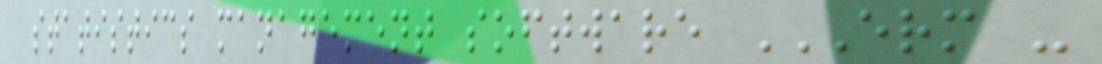statistics management software ERM -
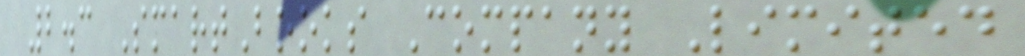2.3 SmartBooks Company Limited
